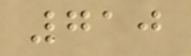710
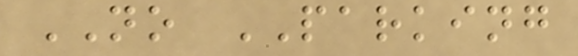NO PARKING
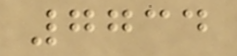7734
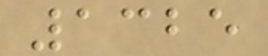1325
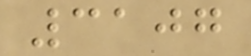3107
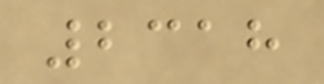2318
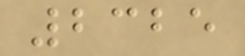2325
